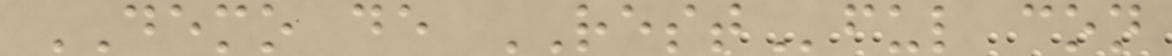DEMO de RESTful con
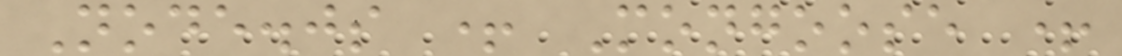Node.js + Mongoose +
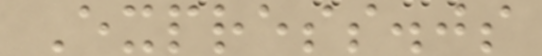Express.js
